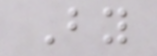By
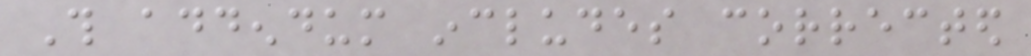This addendum includes corrected
